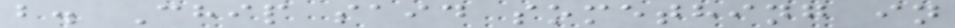b. Chip said something in
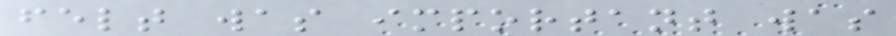felt was important was
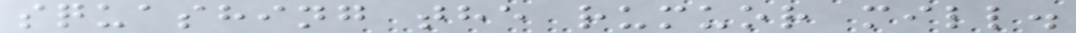squashing the rumuor mill.
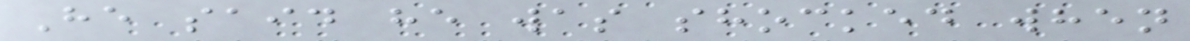He said he was shocked when
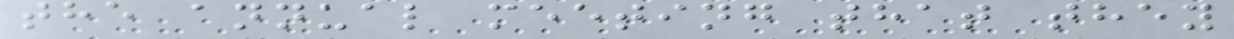the annual meeting that they
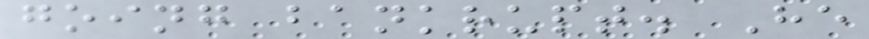going bankrupt. He
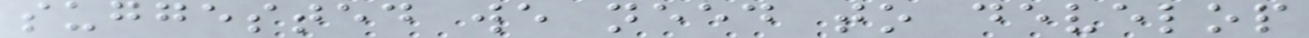suggested we need to develop
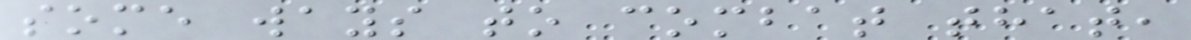some ways to combat that,
